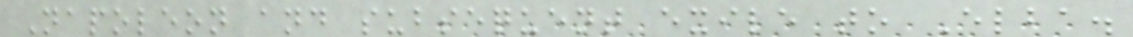Napoleon and subsequent exile to Elba.
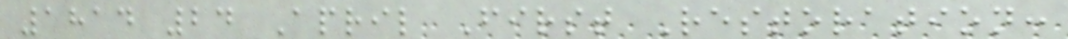1814 24 April First Restoration:
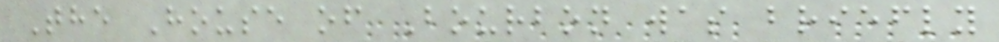The House of Bourbon was briefly
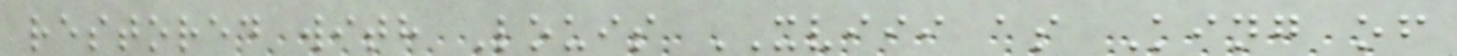restored with Louis XVIII as King of
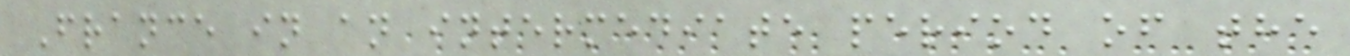France in an intermediate period of the
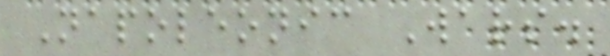Napoleonic Wars.
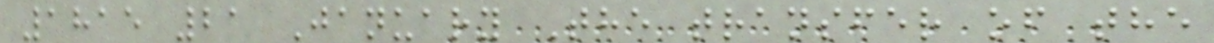1815 21 January The transfer of the
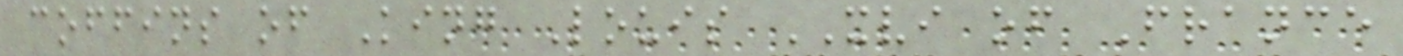coffins of King Louis XVI of France
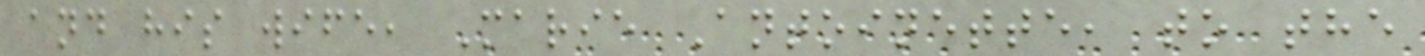and his wife, Marie Antoinette, to the
